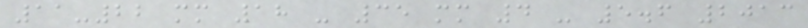11-22 mm 18 - 35 mm 4 - 5.6 2013
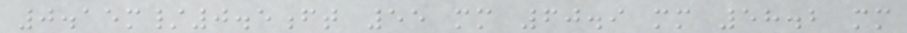0.15m/0.5ft 55 mm 60.9 mm 58.2 mm
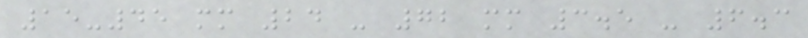15-45 mm 24 - 72 mm 3.5 - 6.3
